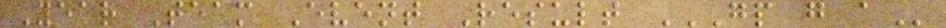Year Team Event Result GP G A
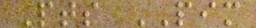Pts PIM
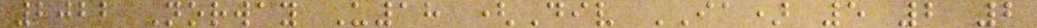2022 Norway U18 (Div IA) 5 2 2
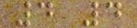4 4
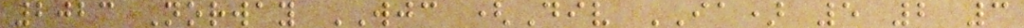2023 Norway WJC (Div IA) 5 2 3
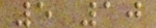5 10
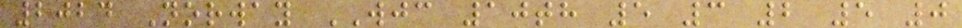2024 Norway WJC 10th 5 3 2 5 0
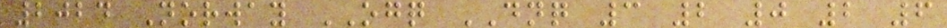2024 Norway OGQ DNQ 3 2 0 2 6
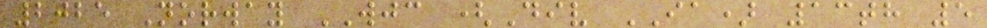2025 Norway WJC (Div IA) 13th 5
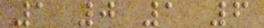1 0 1 6
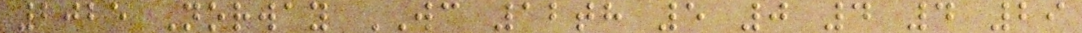2025 Norway WC 12th 5 0 4 4 29
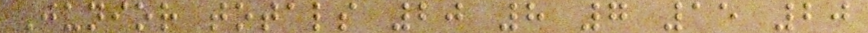Junior totals 20 8 7 15 20
